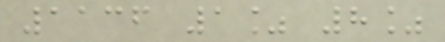1136 1% 8%
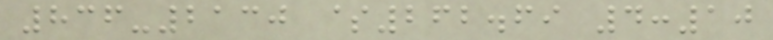836-2130 $262.69 4:10
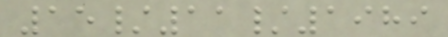15/11/1989
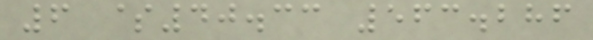6 $40.33 563.286
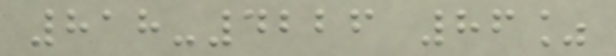818-4226 86%
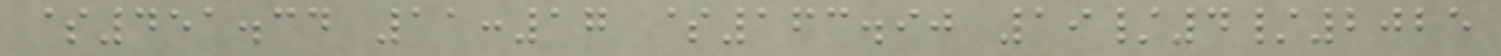$451.34 11:17 $163.90 19/4/2025
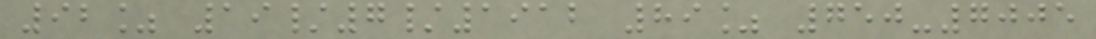92% 19/7/1912 89% 750-7005
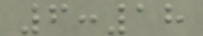6:18
